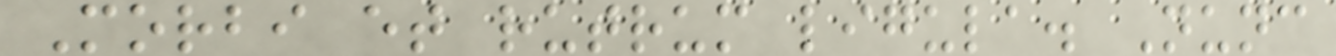Morbi et rutrum ligula. Nunc
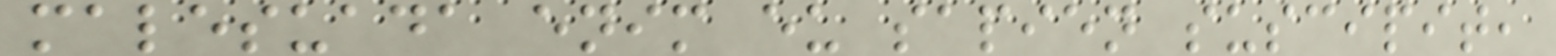malesuada enim eu sapien suscipit,
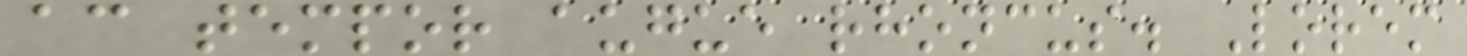ac tempor augue rhoncus. Lorem
